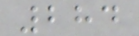284
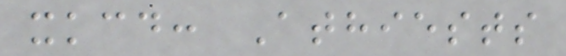xkcd: Athiests
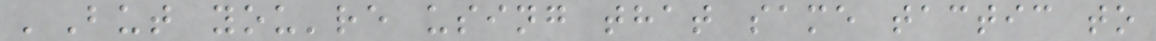'But you're using that same tactic to
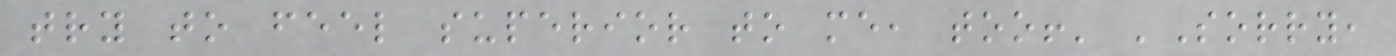try to feel superior to me, too!' 'Sorry,
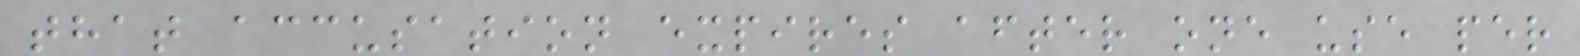that accusation expires after one use per
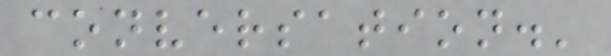conversation.'
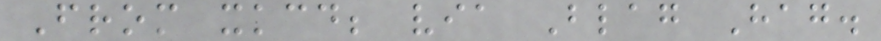From xkcd; via Blag Hag.
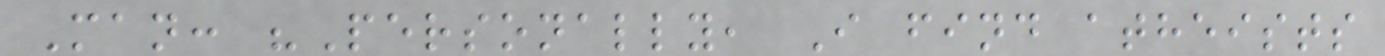Man: "Personally, I find atheists
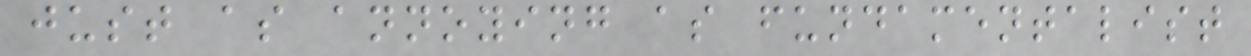just as annoying as fundamentalist
